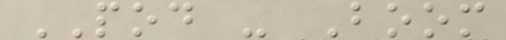POD - Boom
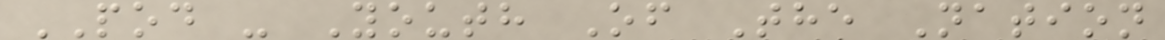POD - Youth Of The Nation
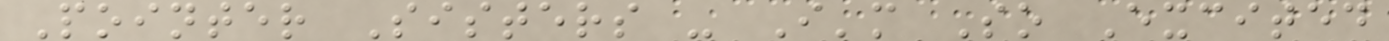Pointer Sisters - I'm So Excited
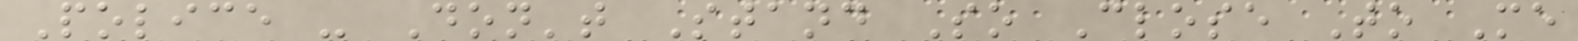Police - Don't Stand So Close To Me
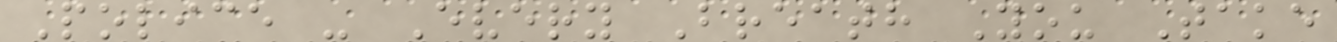Police - Every Breath You Take
